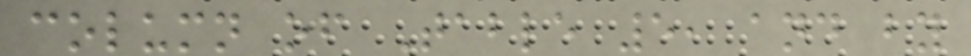column of Table 5, and by
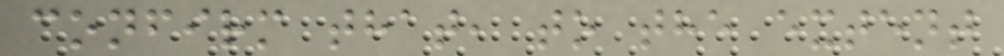confirm that, to the extent
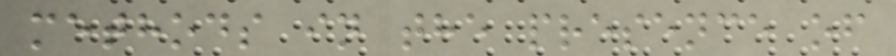methods in the presence of
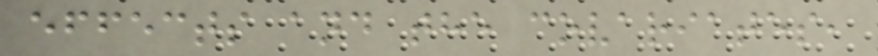effects and the covariates,
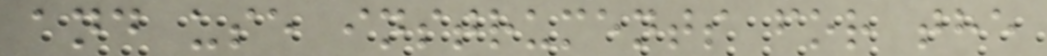and use instruments for the
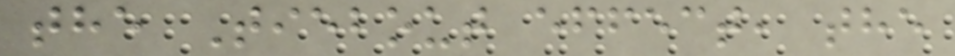the Tiebout effect, the
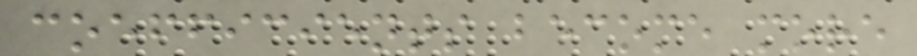coefficients become more
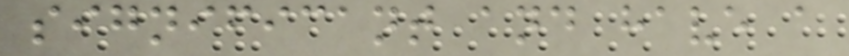significant and have a
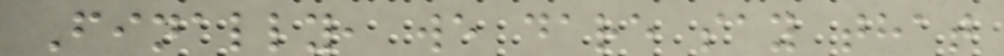Finally, we dare say that
